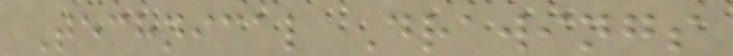Technical Drawings
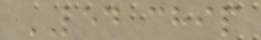LED chip
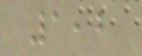1,2
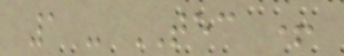1 - TEC +
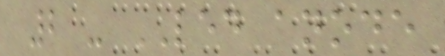2 - LED anode
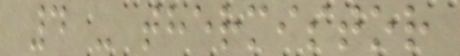4 - thermistor
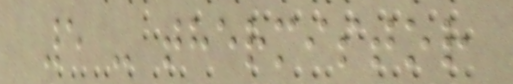5 - thermistor
